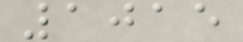1015
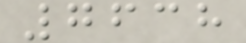7638
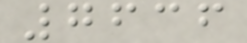7636
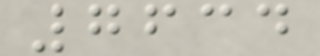7634
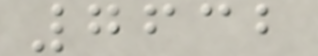7632
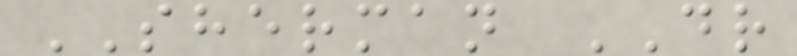SHERMAN DR
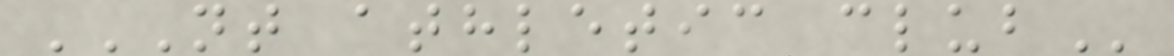NT ATHLETIC CLUB
